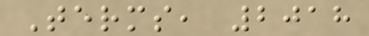Terms, 2018
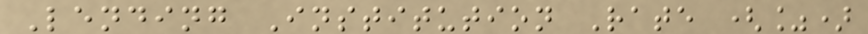Lending Institution Rate (%)
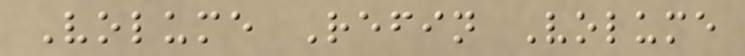Volume Refin Volume
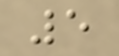5
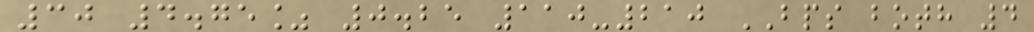30 4.75% 0.25 110-210 BPS both 4
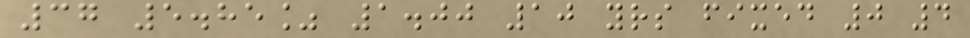37 5.85% 1.00 10 yrs fixed 0 4
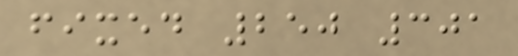fixed 250 301
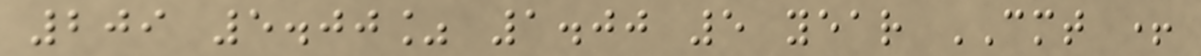209 5.00% 1.00 5 year CMT +
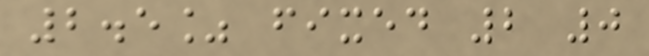2.5% fixed 2 0
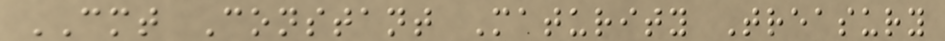CMT Constant Maturity Treasury
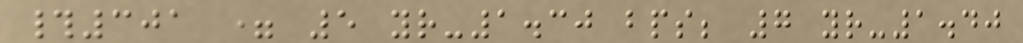#301 = 5 yr-1.30 bps; 7 yr-1.40
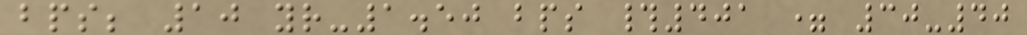bps; 10 yr-1.50 bps #401 = 30-40
